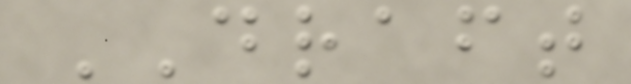DRAFT
